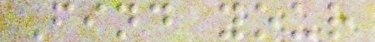Find your
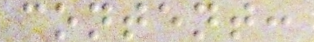content:
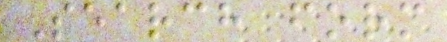Search form
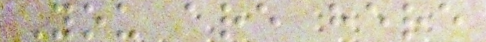You are here
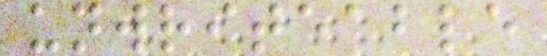unwriteable
